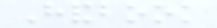Handbook
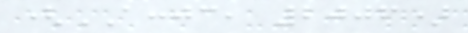(ACCJC, 2006)
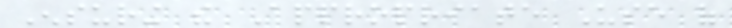Ensuring the Appropriate Use of
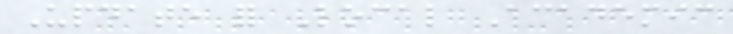Update for Local Academic
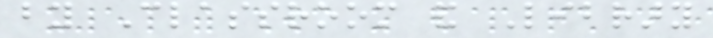by Classroom and Library
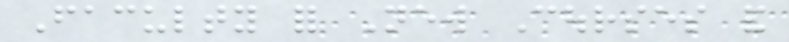Faculty for New Courses and
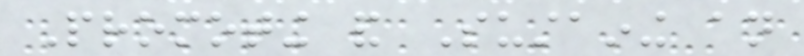Promoting and Sustaining an
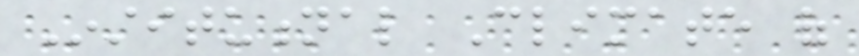Institutional Climate of
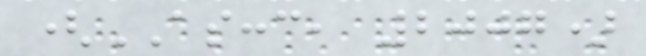(ASCCC, 2007)
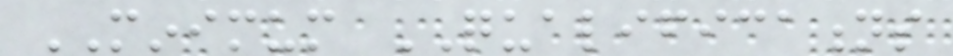MINIMUM QUALIFICATIONS
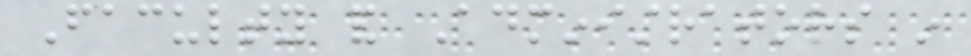Faculty and Administrators in
